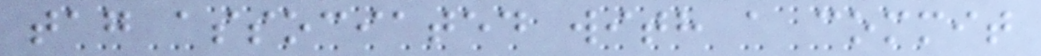tag associated with a commit
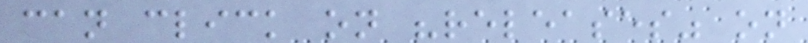can click on "releases" on
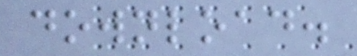download.
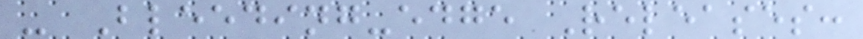- Bleeding-edge Releases:
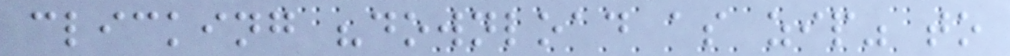clicking "download as zip" to
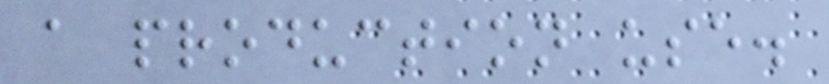a production use.
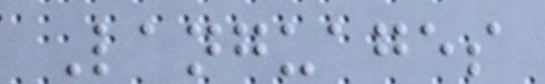Languages
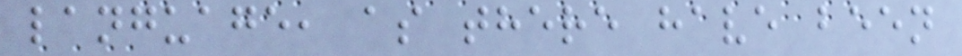language, as there have been
